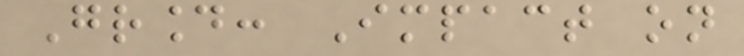Ground: Impact on
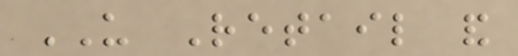US Retail and
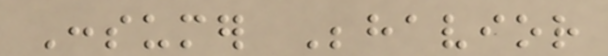Consumer Behavior
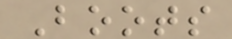Boots
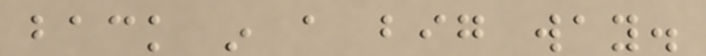back in a big way.
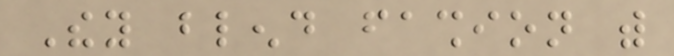They blend fashion with
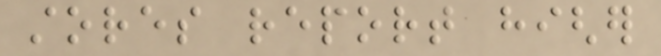stores report higher
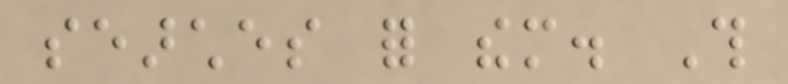searches for them. This
